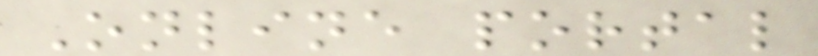Online portal
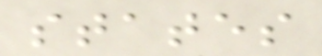states
